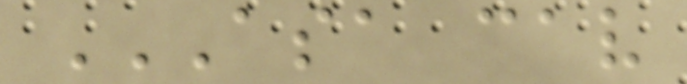ASA CAV
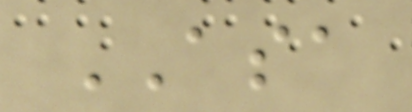ASA
